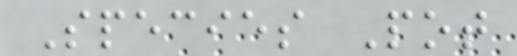Species Pot
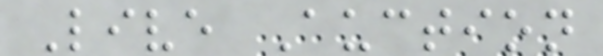Live Auction
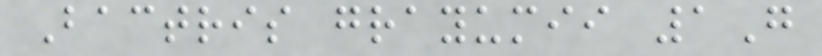Bactris grayumii 1G
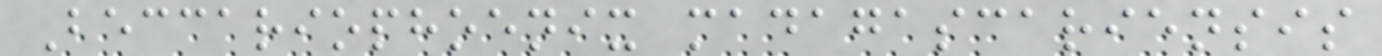Beccariophoenix madagascariensis
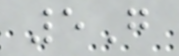5G
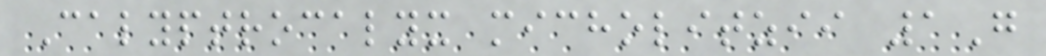Calyptrocalyx micholitzii 1G
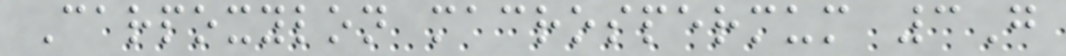Carpoxylon macrospermum 3G
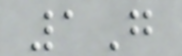1G
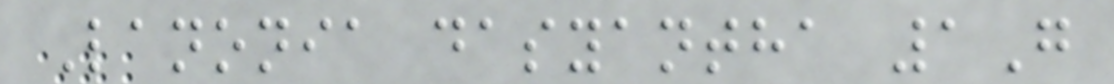Lanonia dasyantha 1G
